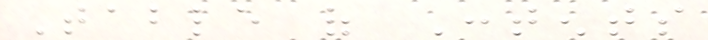Table of Contents
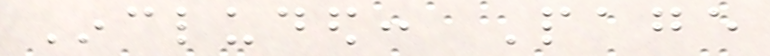Included: Page
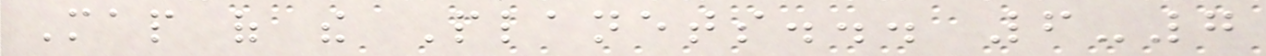Map of the Planets... 6-7
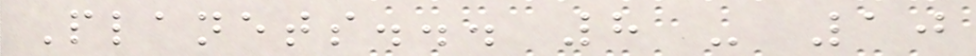Planets... 8 - 10
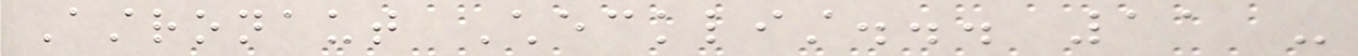Astronaut Checklist... 11 -
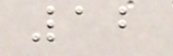12
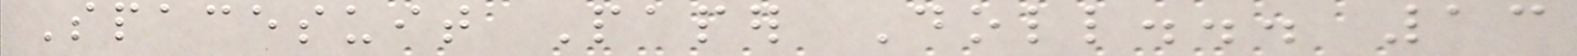Spacesuit Paper Doll... 13
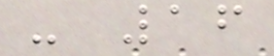- 16
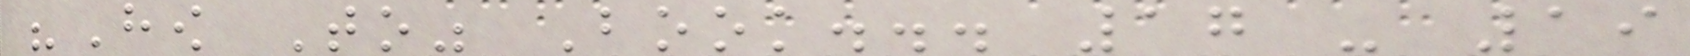"How To" Book... 17 - 19
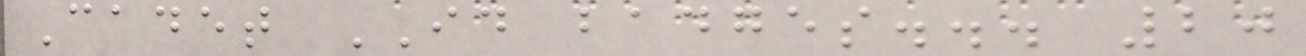Cadet ID badges... 20
